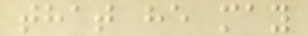that he may
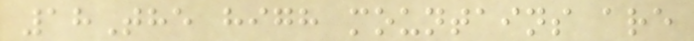18The high mountains are
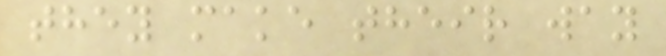they make their way
